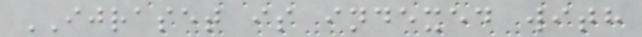IJRASET is indexed with
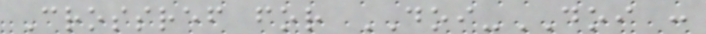Crossref for DOI-DOI :
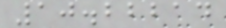10.22214
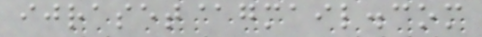ijraset@gmail.com
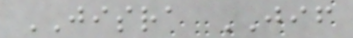JISRA JIF
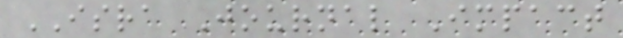ISRA Journal Impact
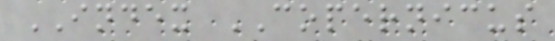INDEX COPERNICUS
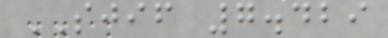SJIF 7.429
